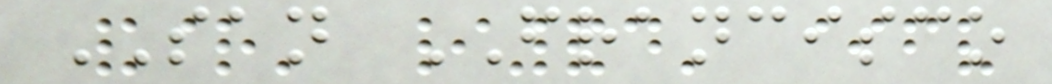SAN FRANCISCO
